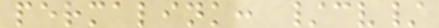permalink: /cv/
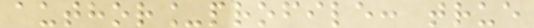author_profile: true
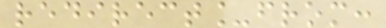redirect_from:
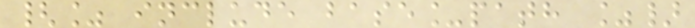{% include base_path %}
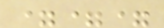===
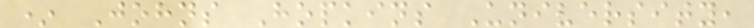* Johns Hopkins University,
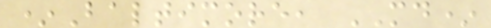*Baltimore, MD*
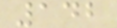142
